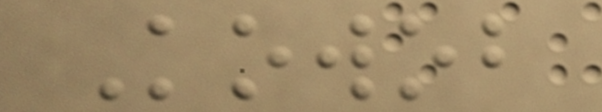Kowob
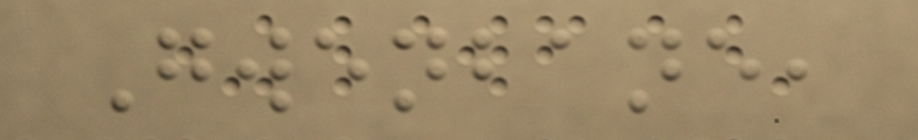Gwenbane,
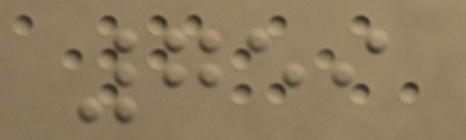759
